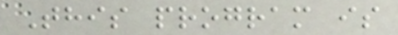This program is
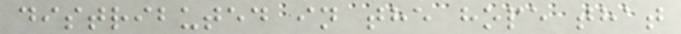distributed in the hope that
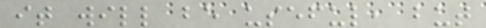it will be useful, but
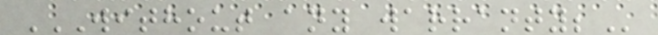WITHOUT ANY WARRANTY;
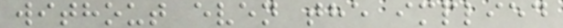without even the implied
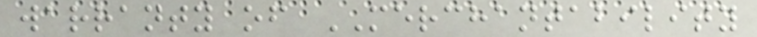warranty of MERCHANTABILITY
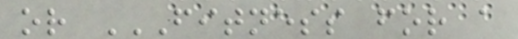or FITNESS FOR A
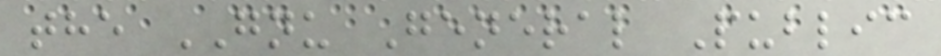the GNU General Public
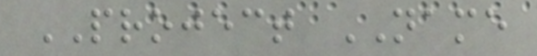PROJECT NAME
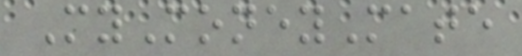MyMoneyMate
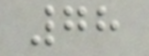78
